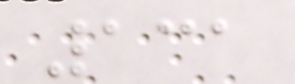131
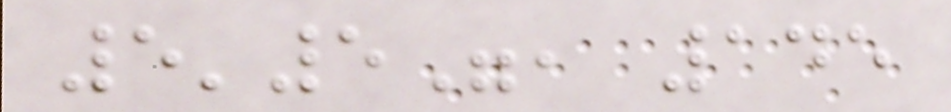5'5", 145
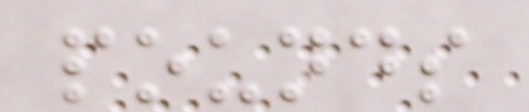pounds
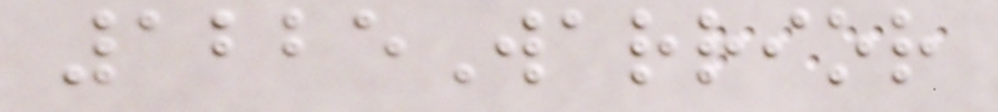1225Warrior
